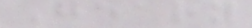Geary
